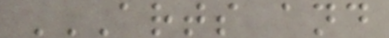ARTS AND
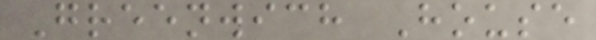Greenwich House
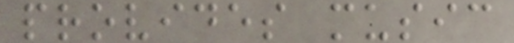provides music
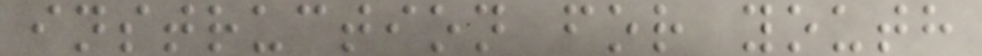instruction for youth
